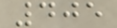405
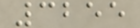3255
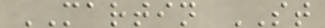MARTIN ST
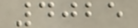4025
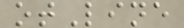otLine
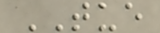TUE
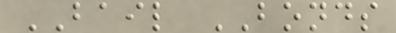BAIL BONDS
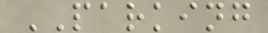PARKING
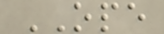OPE
